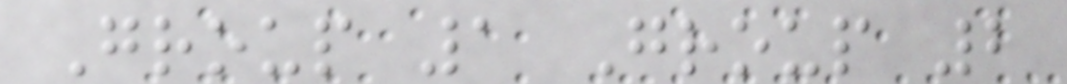Group 1 Group 2
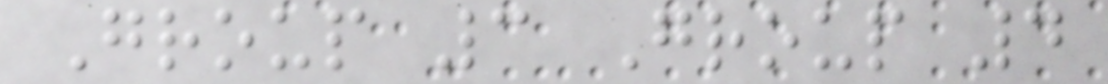Group 3 Group 4
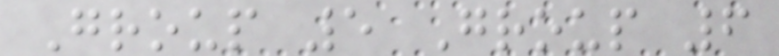Group 5 Group 6
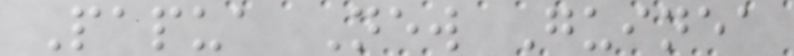Papua New Guinea
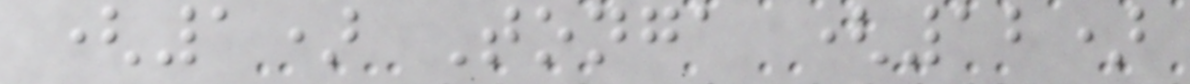(1) Tonga (12)
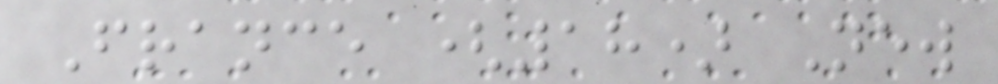France (18) New
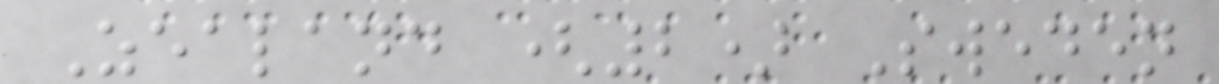Zealand (2) Sweden
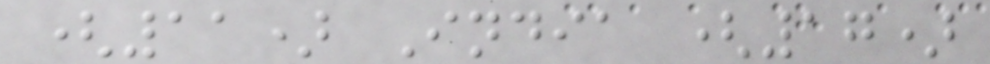(11) India (17)
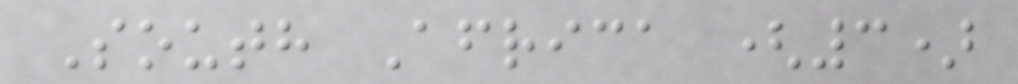South Africa (3)
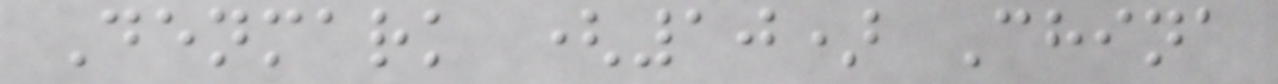Denmark (10) China
